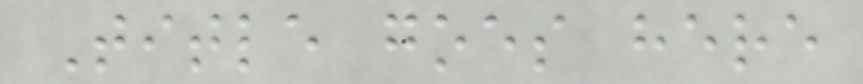Title goes here
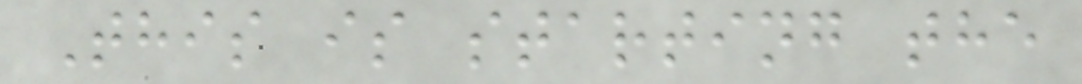This is starting the
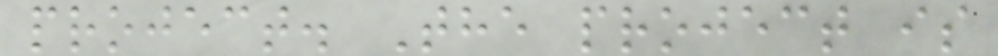project. The project is
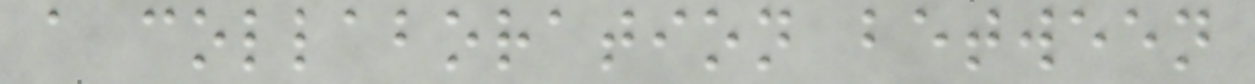a collaboration between
